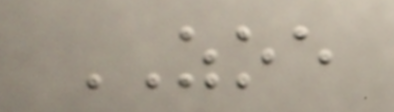ZOE
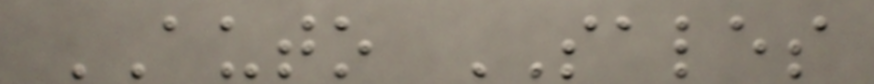AUTO SALES
